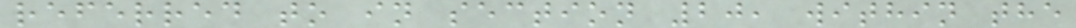referred to in section 20, within the
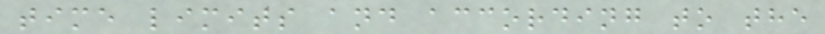time limits and according to the
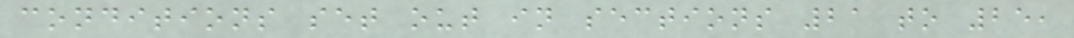conditions set out in sections 21 to 25,
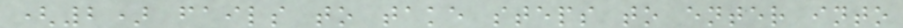(2) fails to take steps to enter into
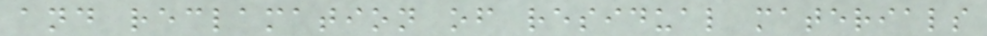and reclamation of residual materials
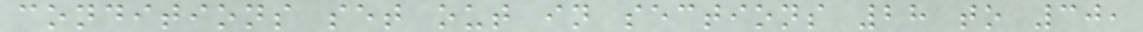conditions set out in sections 28 to 30,
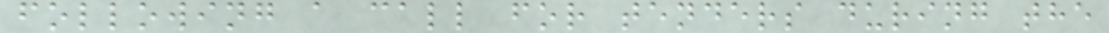following a call for tenders during the
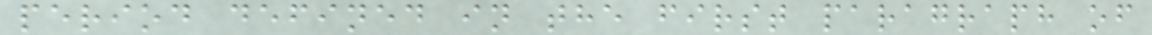period defined in the first paragraph of
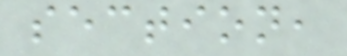section,
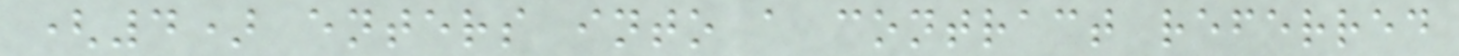(4) enters into a contract referred
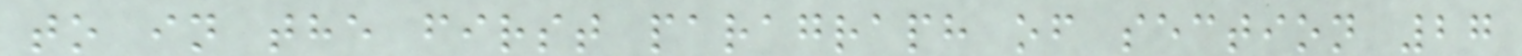to in the first paragraph of section 27
